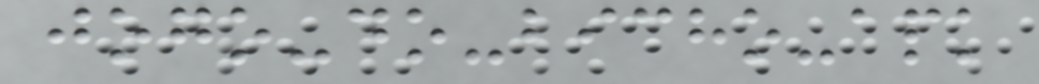jogo-do-bicho-apk
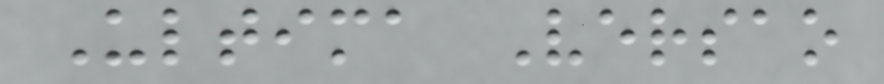Ultima Versao
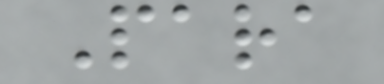Para
